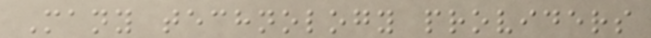Many technology providers
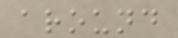around
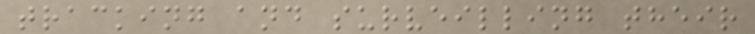tracking and surveilling their
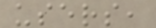users,
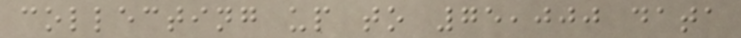collecting up to 75,000 data
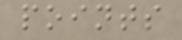points
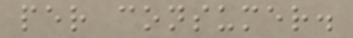per consumer.
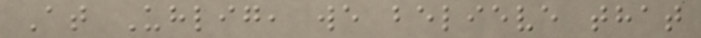At Uhlig, we believe that
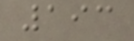193
